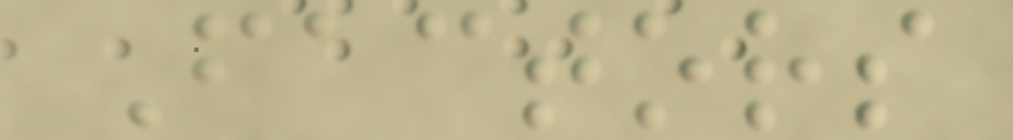Factors
